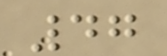47
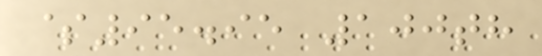$95.95 100th
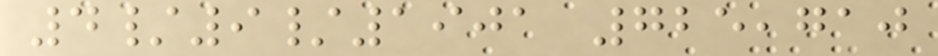4/9/1901 725,710
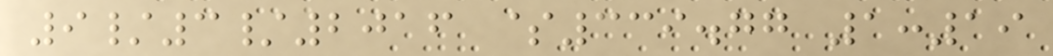9/3/2016 $339.77 1:19
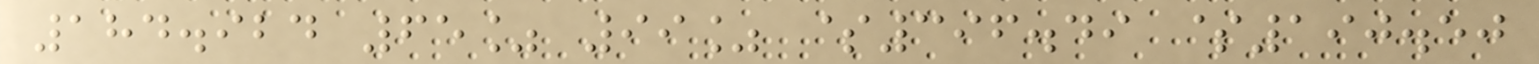184.924 65% 99% $396.49 $190.50
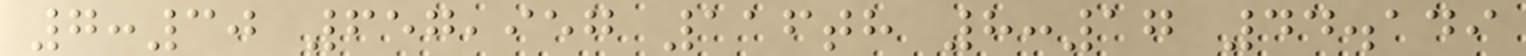7:30 657,957 116th 8:17 44.149
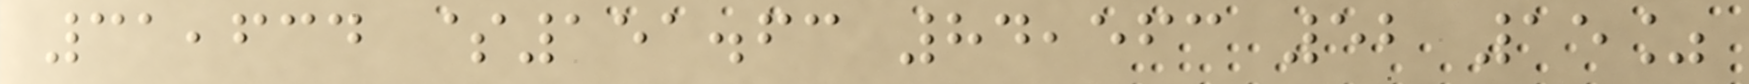31,634 $151.63 84,563 52 15%
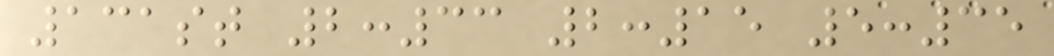131st 2:33 2:15 5:35
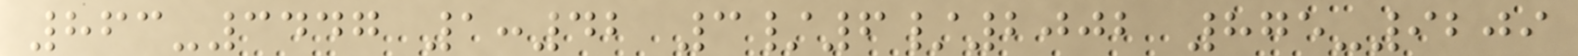863-3447 1:42 3/6/2002 875-9209
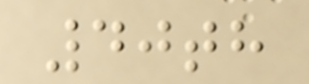40th
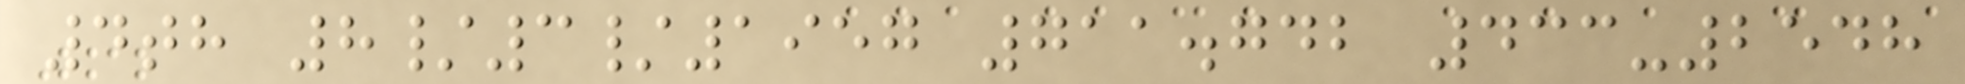4th 8/3/1957 711.742 433-2548
